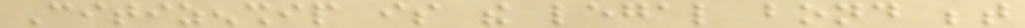Citizenship is the legal bond between
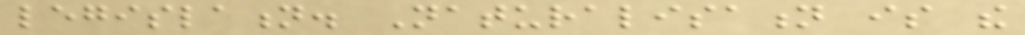legislation. Naturalisation is the
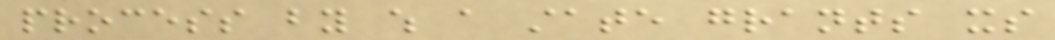process by which a state grants its
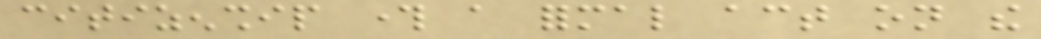citizenship through a formal act on the
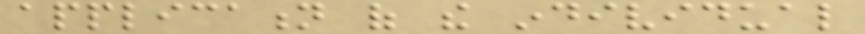application of the individual
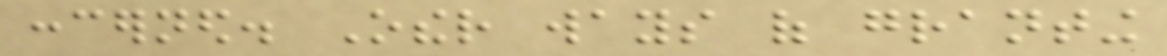concerned. Other ways of granting
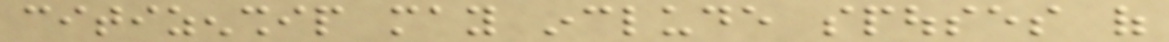citizenship may include spouses of
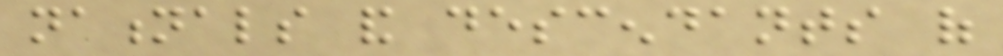nationals and descendants of
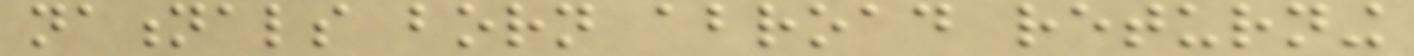nationals born abroad returning
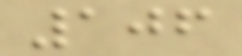106
